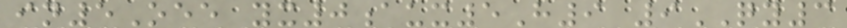in5Oee yx0aux5H9 9QY3
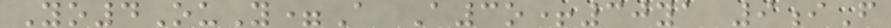Yo4OuY=A A3o+30ya 9iF
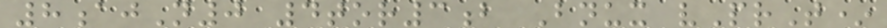8ajN0 4tor3b Bnux vPrT*
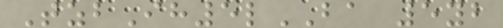TzbIh5lBA 5yb
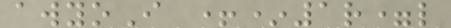awyoI +*1r=l
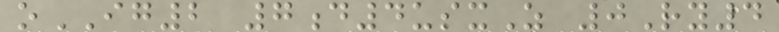oIG2 7d4usxZ 0Ry4
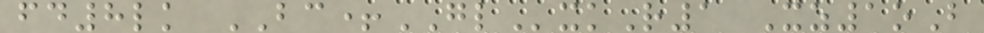fd8lk BC+GLxkR1 Xz1oB
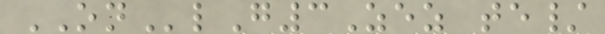ONlG3Zez te/
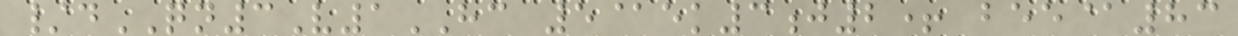/dQN3V1HC 5@ek3j2+ bee@83
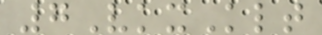7VkxKlt
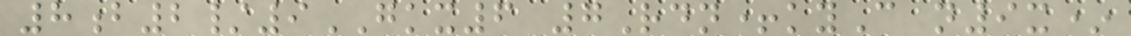8b2/9GKX6 7Rdn+kyC n9x*
